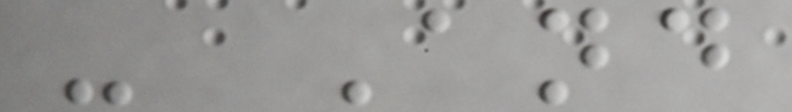- And
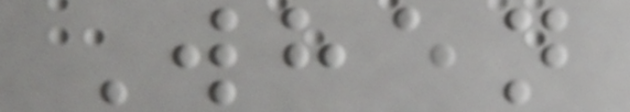When
